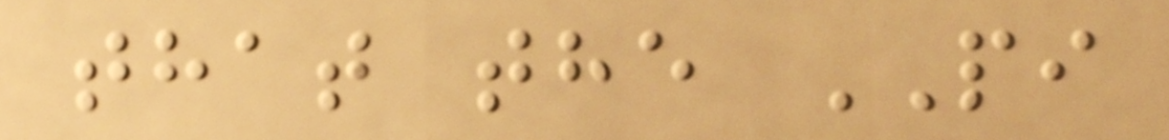that the PI
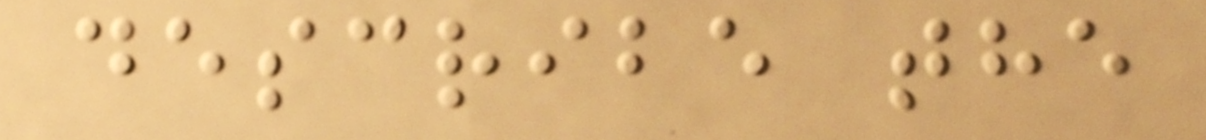describe the
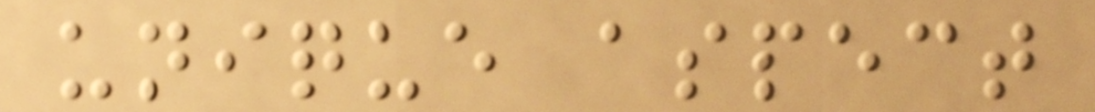unique aspect
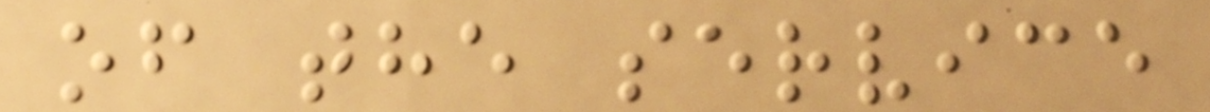of the service
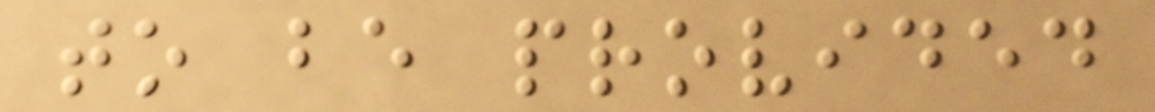to be provided
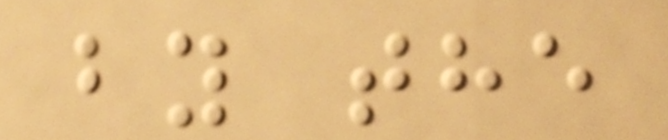by the
